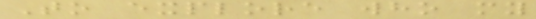To explore who my
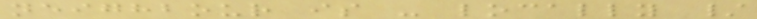neighbour is - locally /
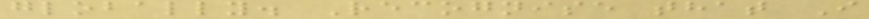globally. Recognise that I
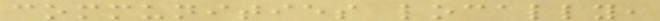communities locally,
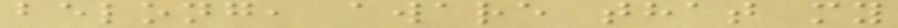belong, aware that my
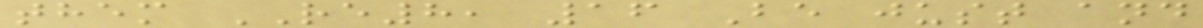them RE8, 16 Be just and
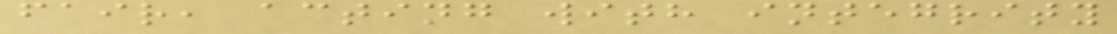fair, acting with integrity
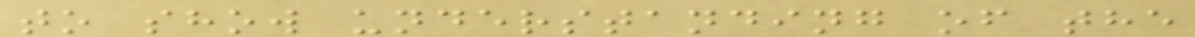to show understanding of the
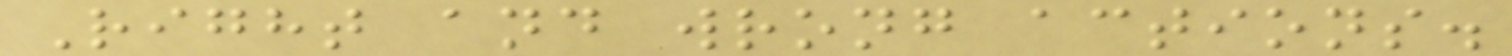Right and wrong actions.
